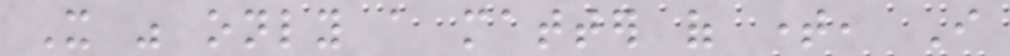It was only a matter of time, I
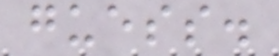guess.
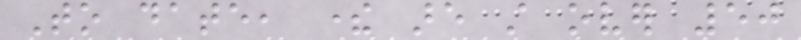To date, there are still over 50
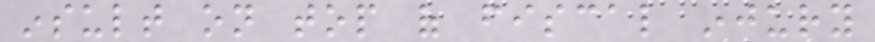insult on top of fiscal injury
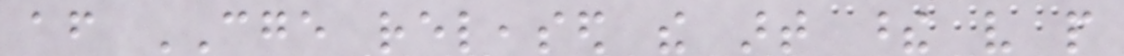after CGE released the art these very people
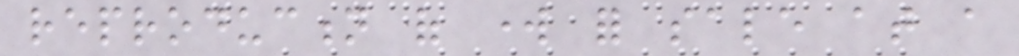reproduction of work for sale at a
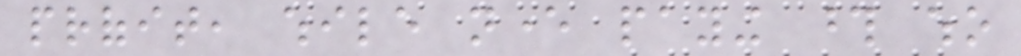profit, while never paying those who
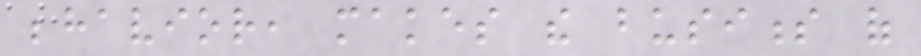behavior, makes the business of
